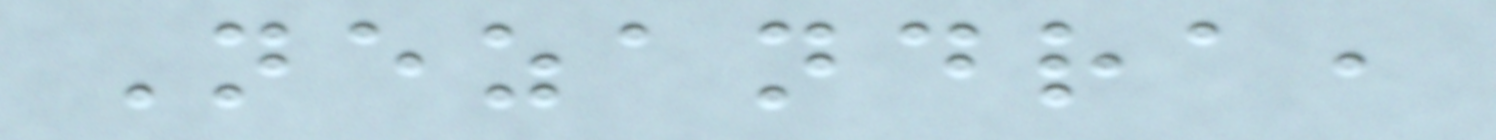Nezandra,
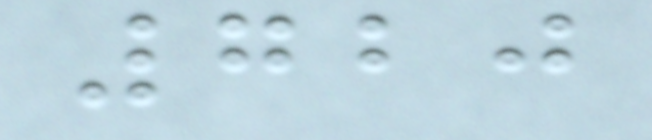720
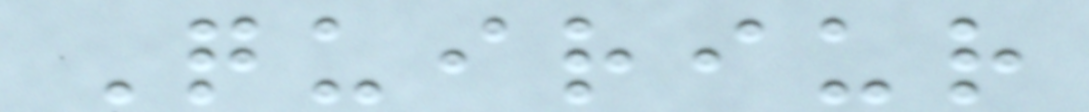Quiriur
